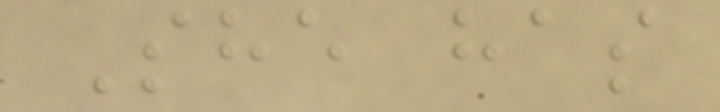She has
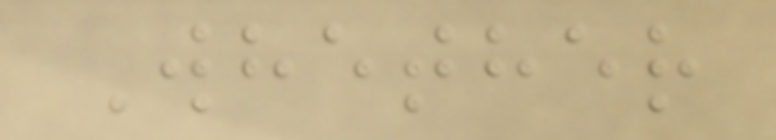Whether
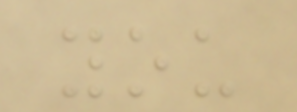you
